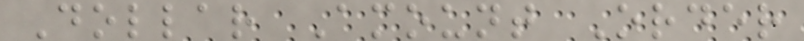Dollar Amount Order
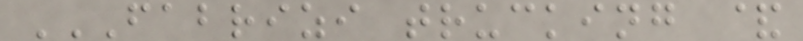FABRIZI TRUCKING &
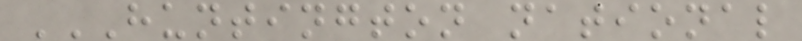HUNTINGTON NATIONAL
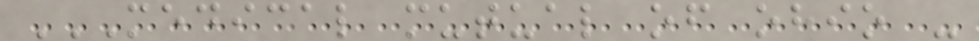MEDICAL MUTUAL OF OHIO -
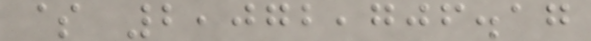$ 2,072,706.17
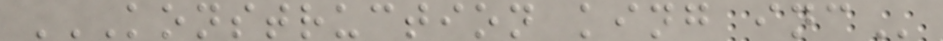KONSTRUCTION KING INC
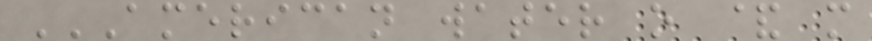AMERICAN WATER O & M
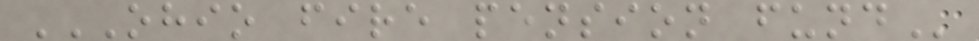OHIO FIRE PENSION FUND
